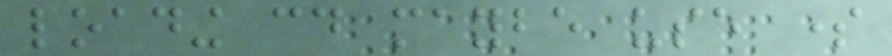loading could maybe use some
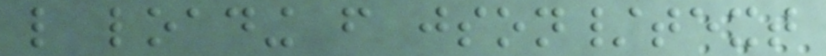like loading from json/text
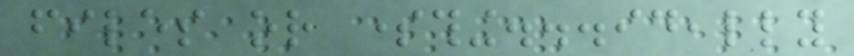files or something...ideally
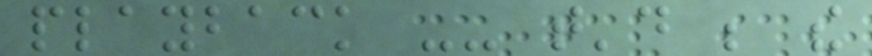playback -- that'd be the
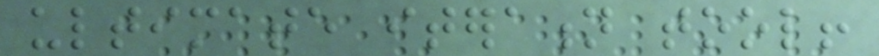ultimate iteration tool!
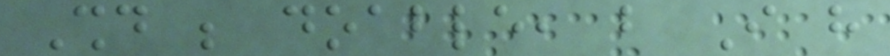Should be doable, but I have
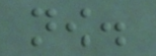now.
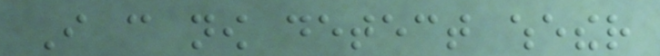I can now detect whether
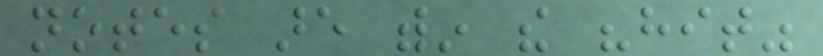notes are within the "hit"
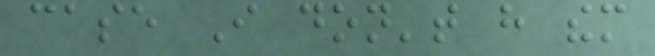case I don't have them
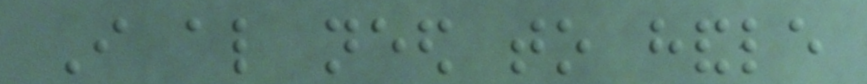I also need to handle
